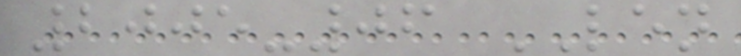2005-06 LEN
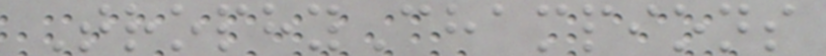TrophyChampions
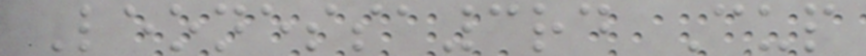Leonessa3rd Cup
